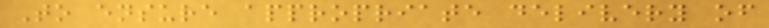To ensure appropriate delivery of
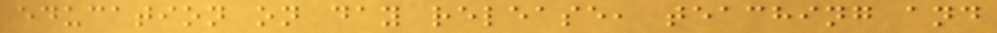education on day release, teaching and
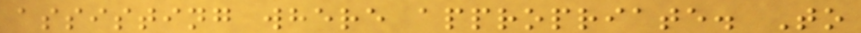assisting where appropriate. To
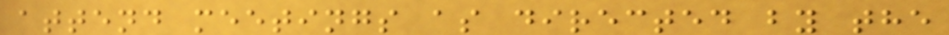attend meetings as directed by the
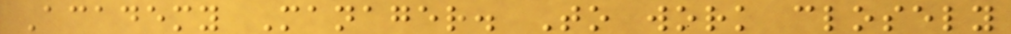Academy Manager. To work closely
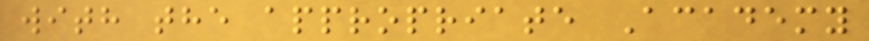with the appropriate Academy
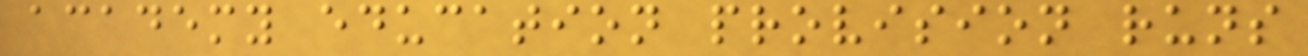academy education provision runs
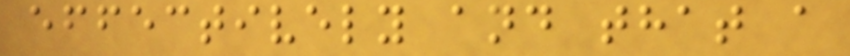effectively and that a
